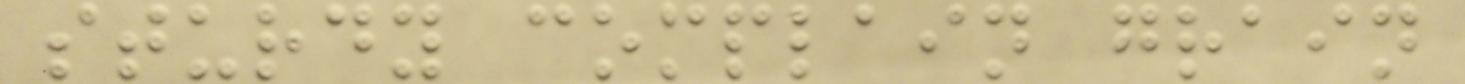sturdy complain grain
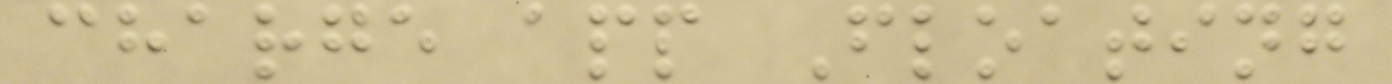charge app Floating
